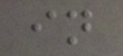in
